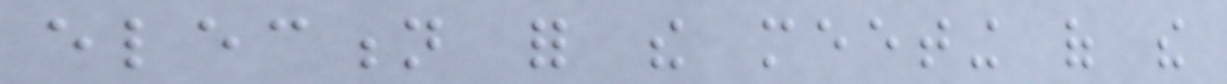election for the meeting of the
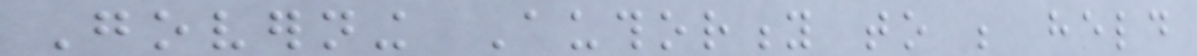Governing Authority to be held
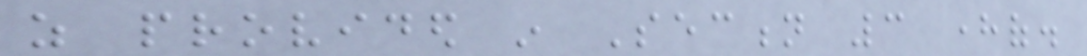as provided in Section 3 hereof.
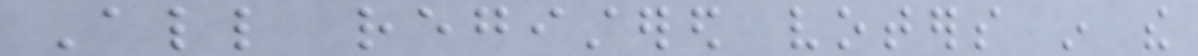All registered voters in the
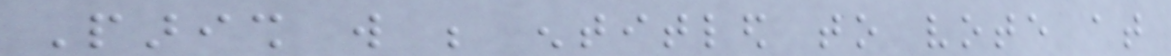Parish will be entitled to vote at
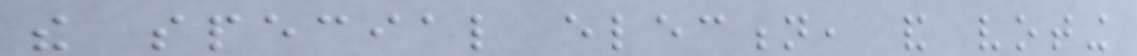the special election, and voting
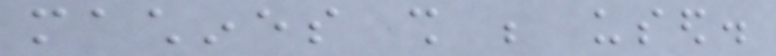machines shall be used.
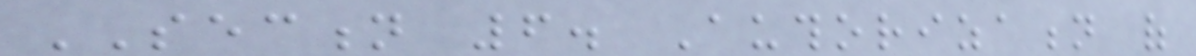SECTION 6. Authorization of
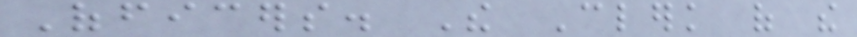Officers. The Clerk of the
